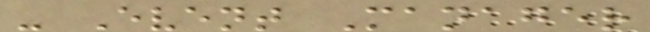- Event Manager
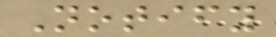Notify
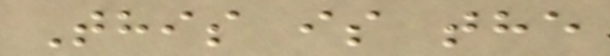This is the
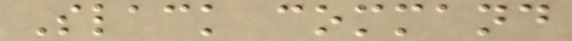Slack command
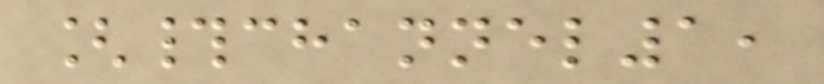[#channel1,
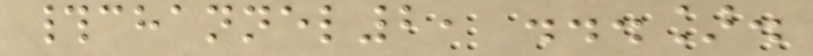#channel2, ...].
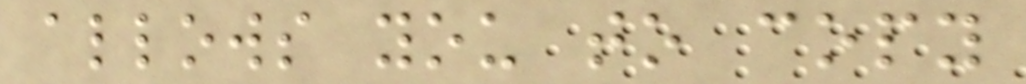allows you to copy
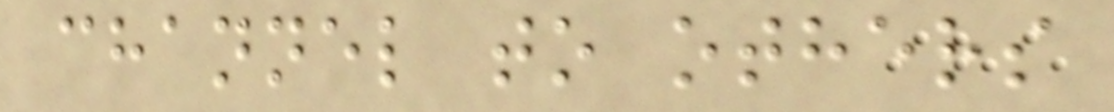channel to others
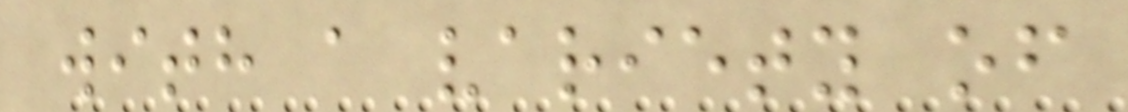with a variety of
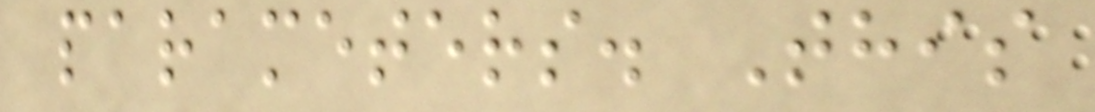parameters. This
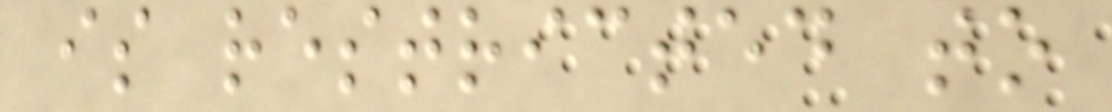is restricted to
